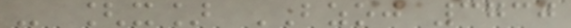- [x] BZOJ 3730
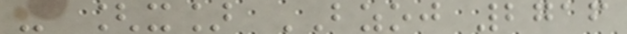- [x] BZOJ 2716
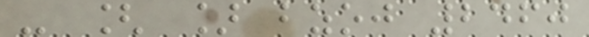- [ ] bzoj 2460
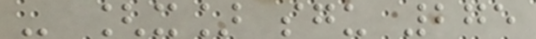- [x] sgu 275
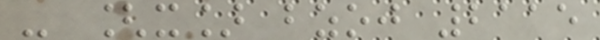- [x] bzoj 2115
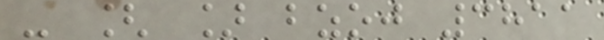- [ ] bzoj 3811
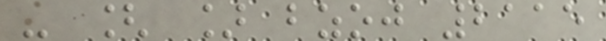- [ ] bzoj 2115
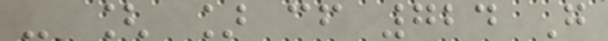- [ ] cf 724 G
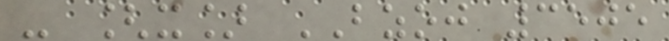- [x] BZOJ 3505
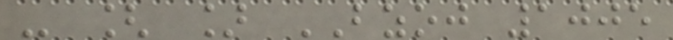- [ ] BZOJ 1005
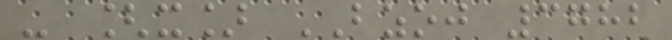- [x] BZOJ 3782
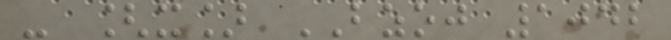- [x] BZOJ 1042
